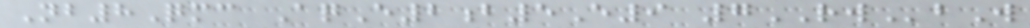Nb8Qmc AqE2b5E9 7RWbW
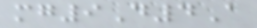mg9D4A
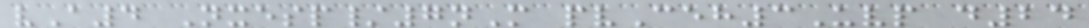vA4 Nxesp/7nM pvCeh3Uvp d24
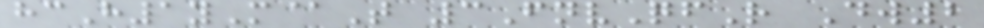hcH1yM@T 3FnvQfR Dw2
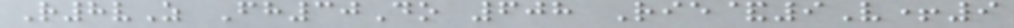R8vZ Fh30Do 608 Rie&9V+9
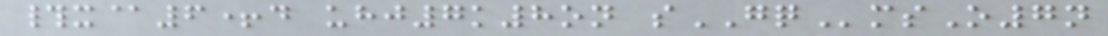#x@6+d uhj7k8on sGQmsO7n
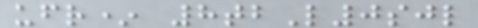ufr* 8tbL0sjl
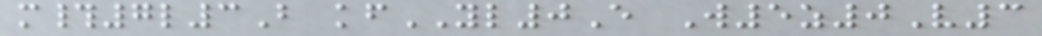m#7l3B kfYL0E W5z0V3
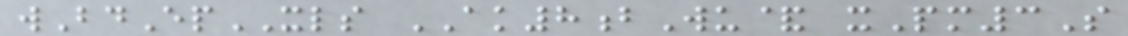wBdEpXLS AK8bWu& xPm3S
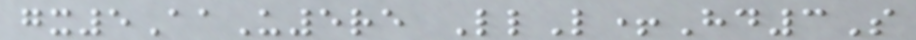gx5AaU5re LlL+Hd3S
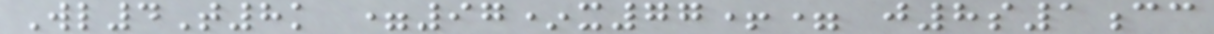Wl4T8k =97*x77+= j8s1cc
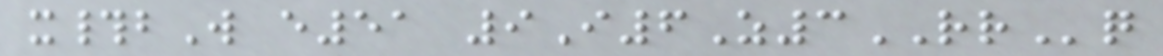x#bW e51 9I6Z3RRq
